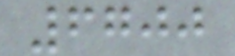6700
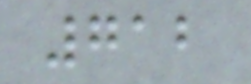712
